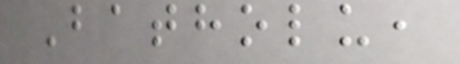Batholu,
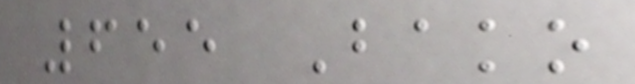655 Bako
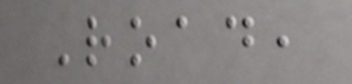Road,
